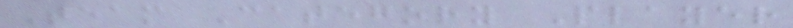Team Category Player
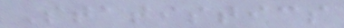Statistics
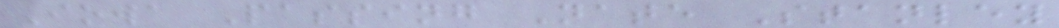Iowa Passing Nate Stanley
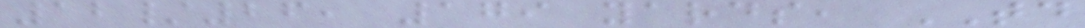12/26, 179 yards, TD
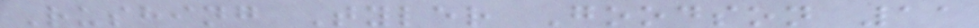Rushing Tyler Goodson 11
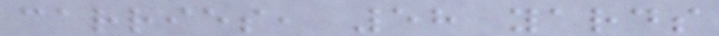carries, 58 yards
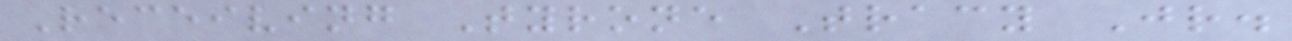Receiving Tyrone Tracy Jr.
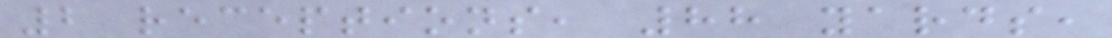2 receptions, 88 yards,
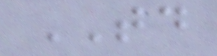TD
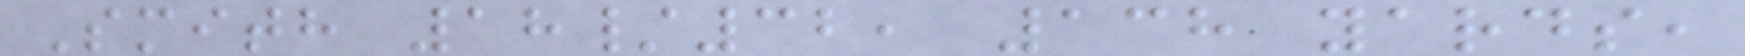Smith 18/32, 138 yards,
